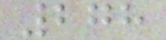278
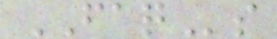FAQs
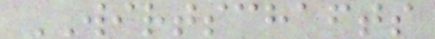WIRTSCHAFTS
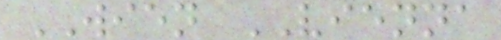WIEN VIENNA
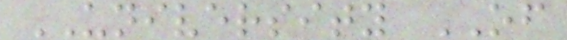UNIVERSITY OF
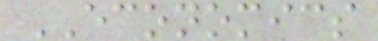ECONOMICS
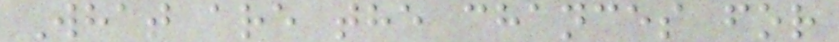What are the chances for
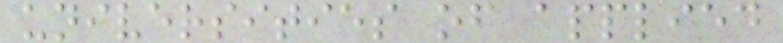universities of applied
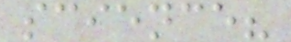science?
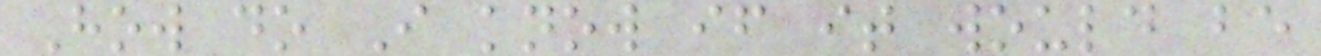How do I know if it would be
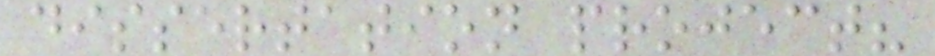dissertation project?
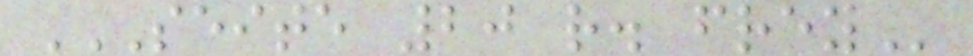SEITE 20 R. FREY
